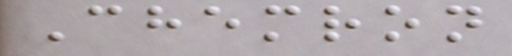Chemron
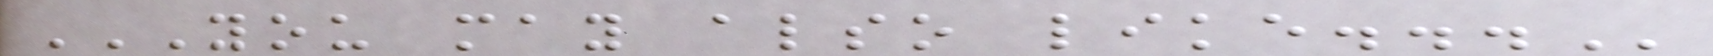YOU MAY ALSO LIKE...
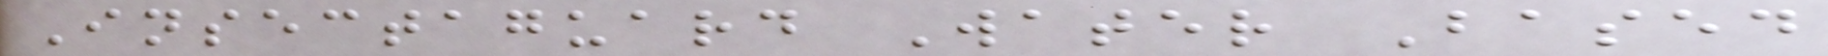Insectaguard Water Based
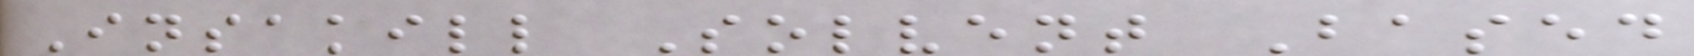Insakill Solvent Based
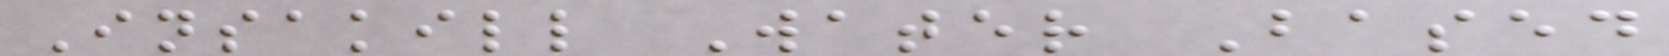Insakill Water Based
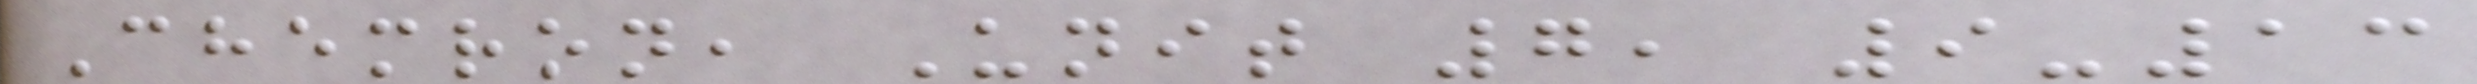Chemron, Unit 7, 9-13
